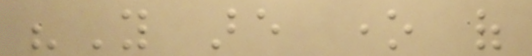"You are one of
